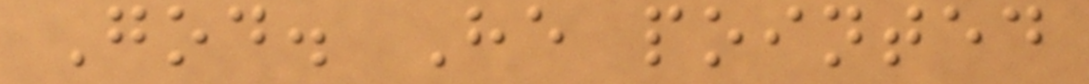God. He pointed
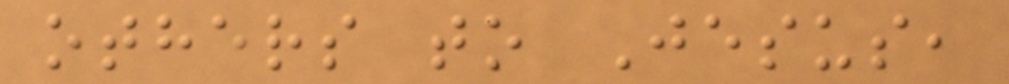others to Jesus,
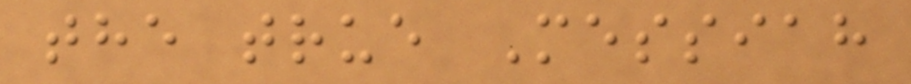the true Messiah
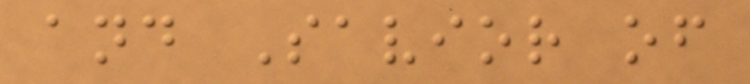and Savior of
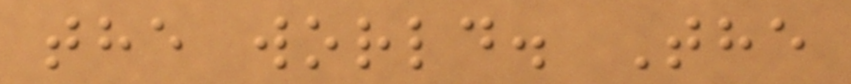the world. The
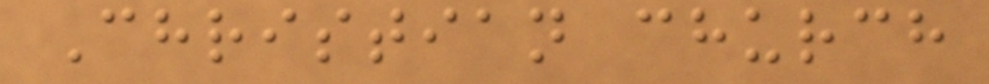Christian church
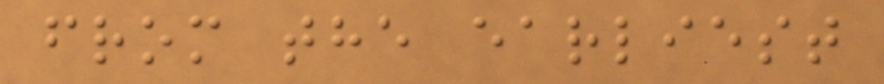from the earliest
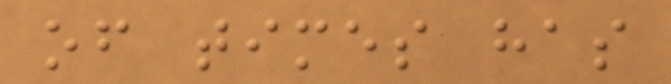of times has
